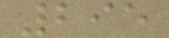295
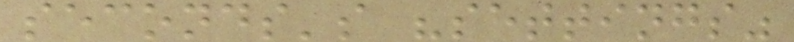seconds's "settings"
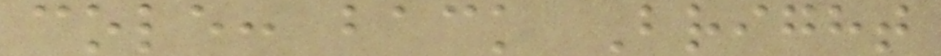cole: back Bright
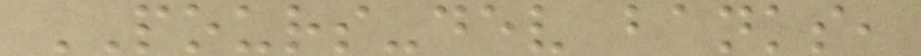POURS-dev banks,
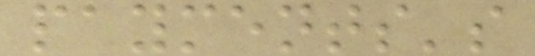payments's
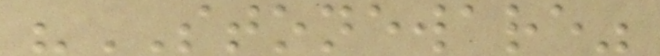"STONEWARE"
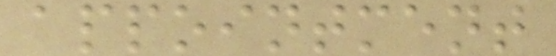appointment
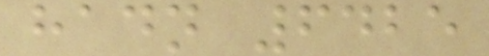hadn 6425
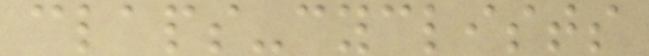claps-cyclists
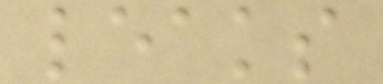leaks
